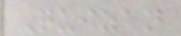Quizan
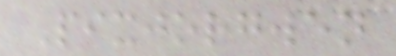Pixjorgwen
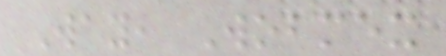Way, Wobmex
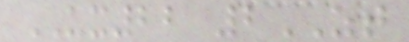UX22 2ZT
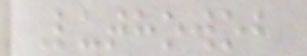Luthowob
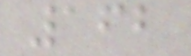162
